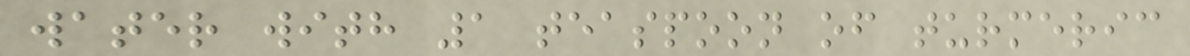water with 1 teaspoon of turmeric
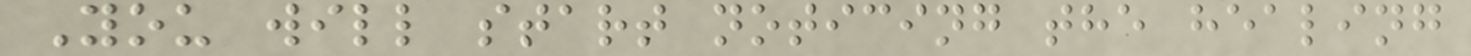You will start noticing the healing
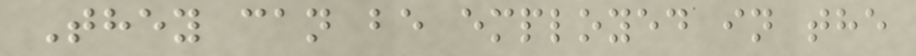They can be employed in the
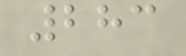283
